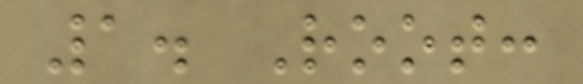1. Root:
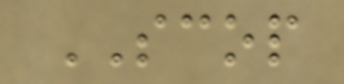SCOP
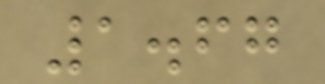1.67
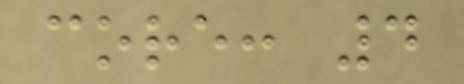core: 4
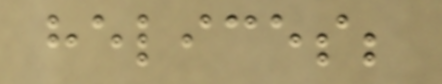helices;
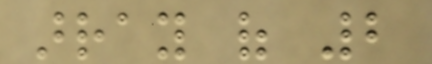array of 2
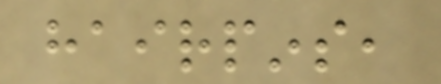hairpins,
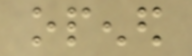opened
